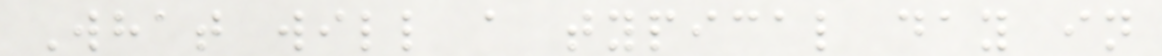What will a typical day in
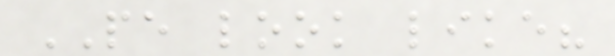PE look like?
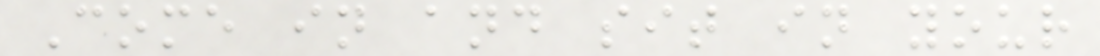Come in and sit in your
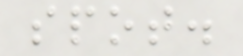spot.
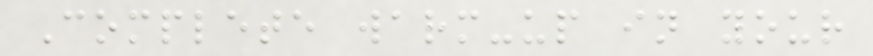Complete warm-up in your
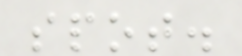spot.
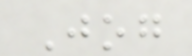Jog
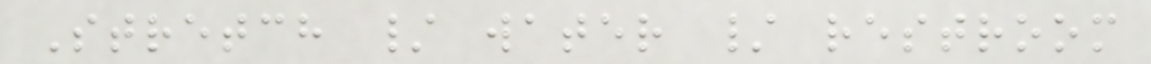Stretch / water / restroom
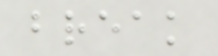break
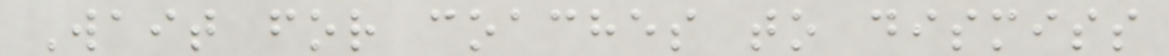Wait for coaches to dismiss
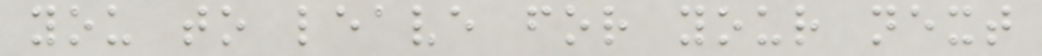you to leave for your next
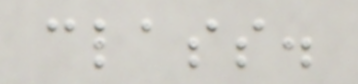class.
